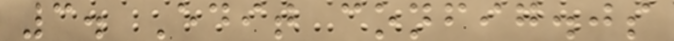3. Edit config.js
